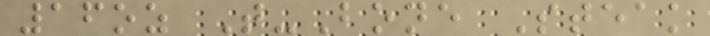16oz T-Bone Steak
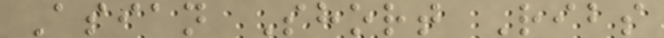Asian Short Ribs
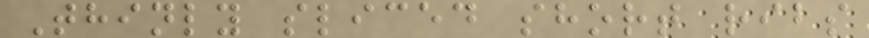Thinly sliced short ribs
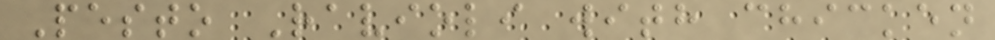Pesto Ravioli with chicken
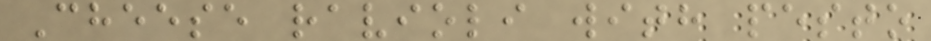Cheese ravioli with pesto
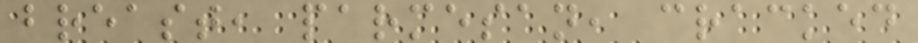breast, parmesan, cracked
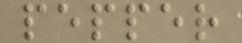pepper
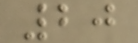20
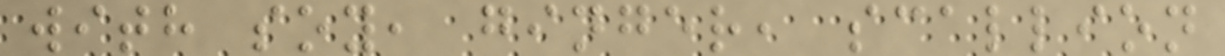with soy, ginger, scallion
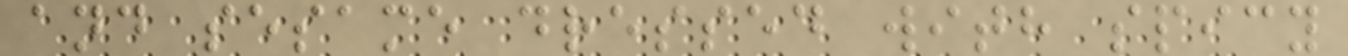and sesame dressed with spicy
